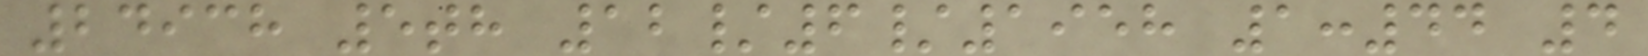24938 5th 12/6/1958 1:44 4
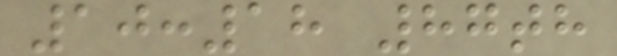10:18 87th
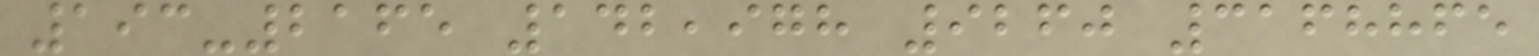193-2165 142,978 9260 3168865
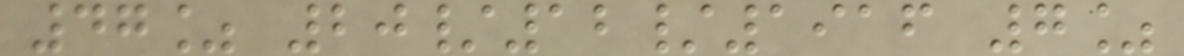47% 20/12/1916 7%
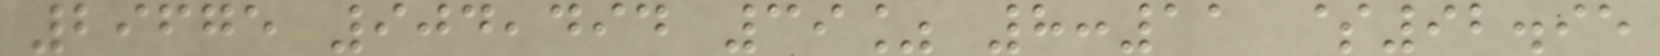29675 904,494 39% 8:11 $92.95
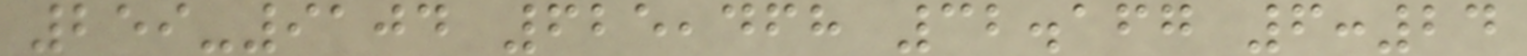259-9104 625,468 32.167 6:24
